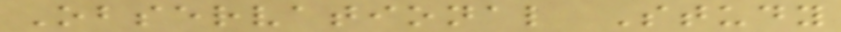Observational Study
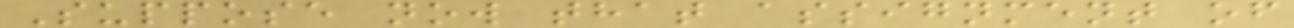Suppose now that assignment of
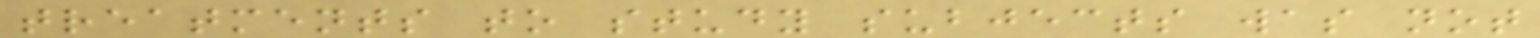treatments to study subjects was not
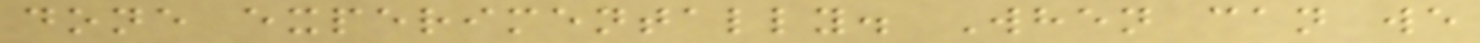done experimentally. When can we
